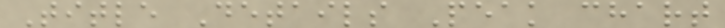Title Details Peak chart
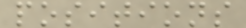positions
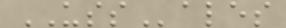USSales
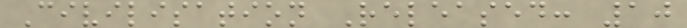Civilisation Released: 10
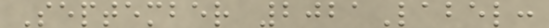September 2021Label:
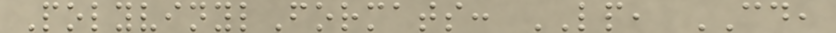PolyvinylFormats: LP, CD,
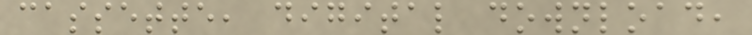cassette, digital download,
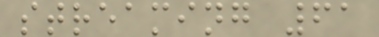streaming 61
